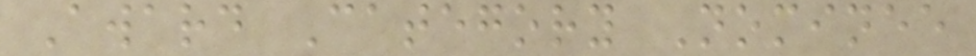Award Category Nominee
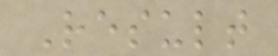Result
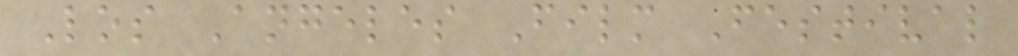Los Angeles Film Festival
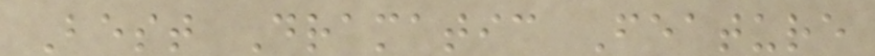Best Dramatic Feature
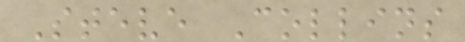Steve Collins
